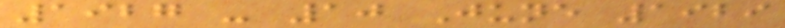1927 - 10 June 1929
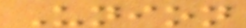Union
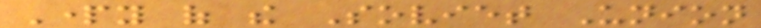Party of the Soviet Union
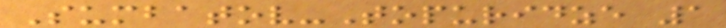Sumbatov-Topuridze 1
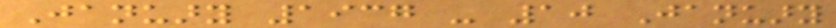January 1937 - 10 January
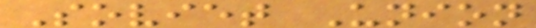Soviet Union
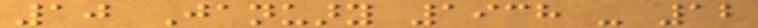10 January 1938 - 12
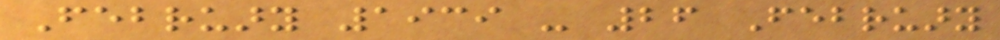February 1939 - 26 February
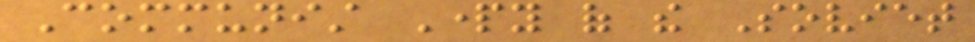Communist Party of the Soviet
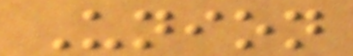Union
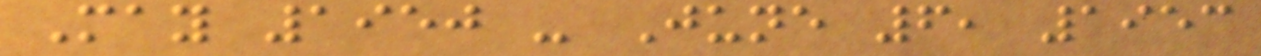May 1950 - June 6, 1953
